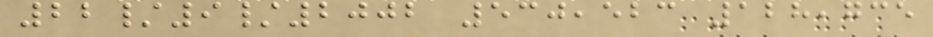22/9/2002 530,523 128,735
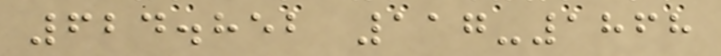624.852 117-1868
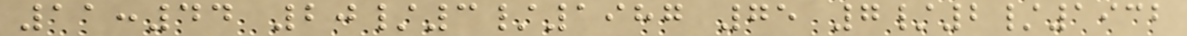11:44 20/3/1987 75 7/2/1932
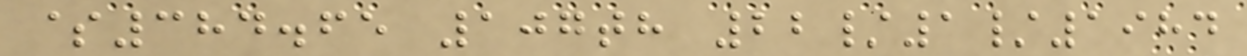$384.65 107th 22/1/1984
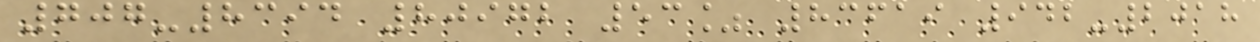707-8394 80972 53% 83619 942-2018
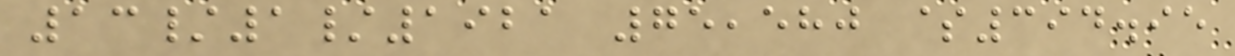13/1/1921 75,580 $394.95
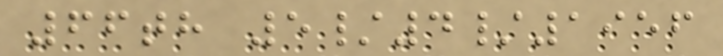66th 5/4/1956
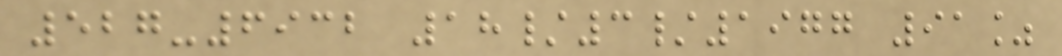527-6932 18/3/1977 91%
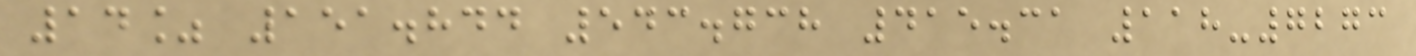14% 151.844 543.738 415.31 118-7273
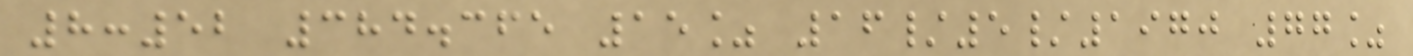8:52 384.365 15% 16/5/1970 77%
